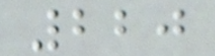220
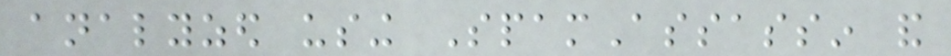analyzed using SpamAssassin and
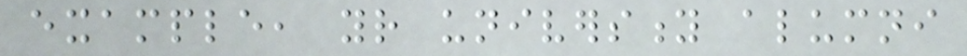example, your university alumni
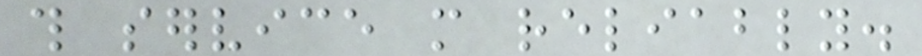this service more reliably.
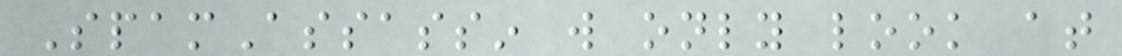SpamAssassin will only look at
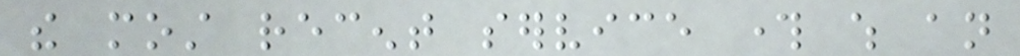the most recent service through which an
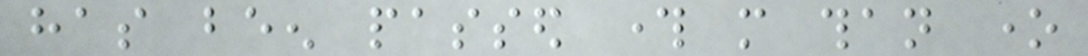has been passed through more than one
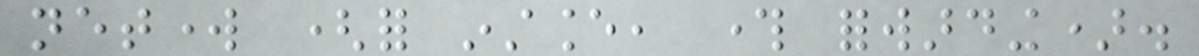network (for instance, through forwarding).
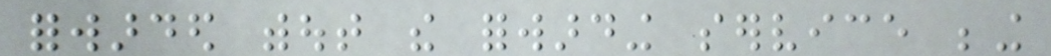forwarded without the forwarding service being
